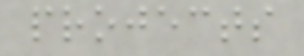projects
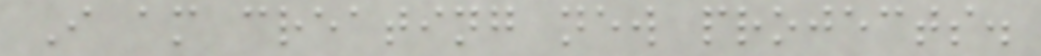I am creating new projects.
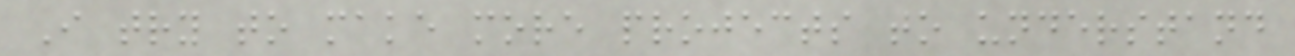I try to make more projects to understand
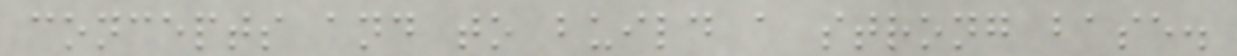concepts and to build a strong base.
